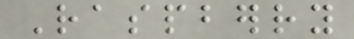Raspberry
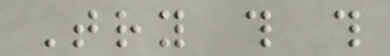Try this this
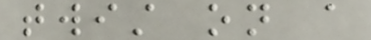twist on a
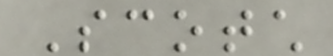Scotch
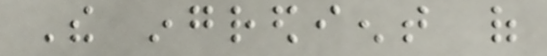The ingredient of
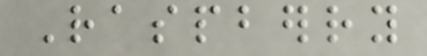Raspberry
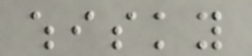whisky
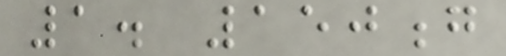1. 150g
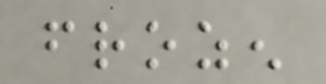frozen
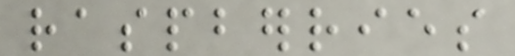raspberries
